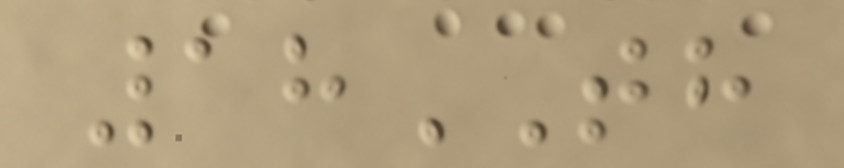18TH
